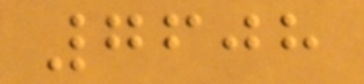7608
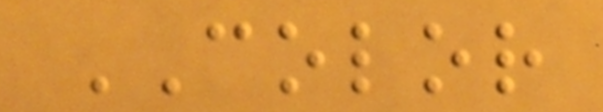COLOR
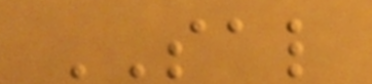SAL
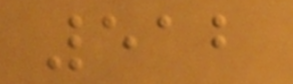512
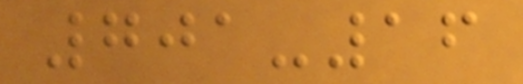701-16
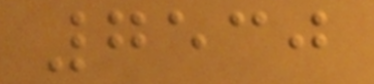7530
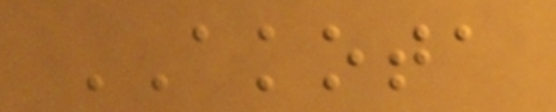AKOTA
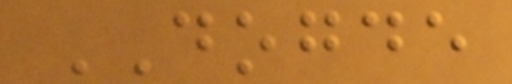DOGDE
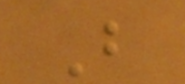B
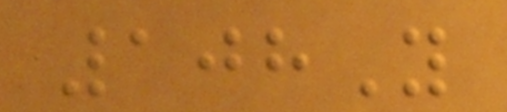108Y
